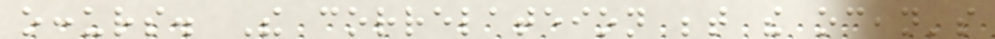occurs. The correlateion between the ocean's
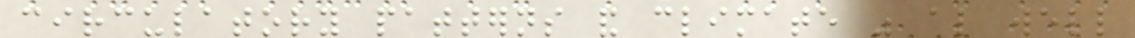circulatory patterns and climate was also well
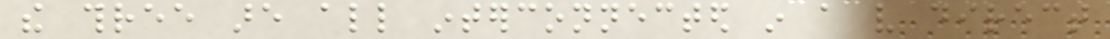the three are all interconnected in a very direct
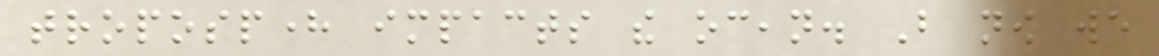troposphere impacts the ocean. But now we
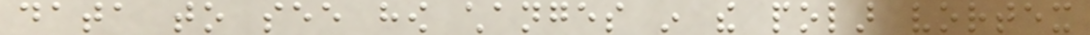data to see how changes in the polar vortex
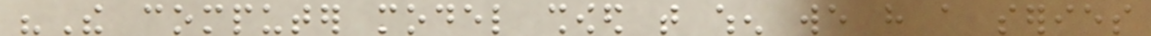"The computer model showed that when we have a series
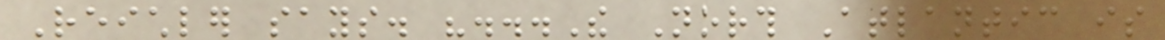Reichler says. "...The North Atlantic is
